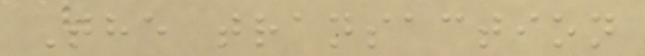The transaction
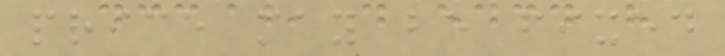price may be fixed
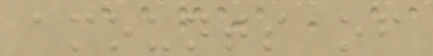amounts of
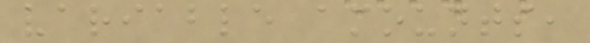variable amounts,
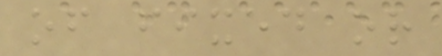of fixed or
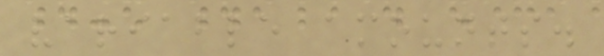variable amounts.
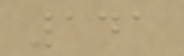141
